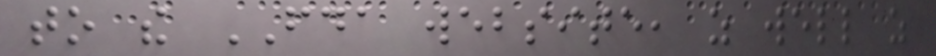to the FDA website, as well as
